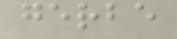gerbe
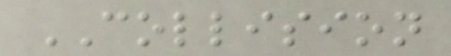COLLISION
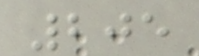205
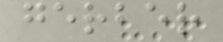gerber
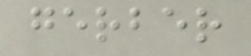gerber
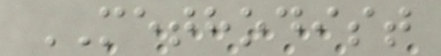METHODIST
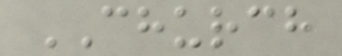CHURCH
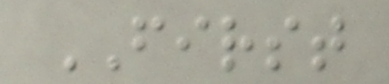FIRST
